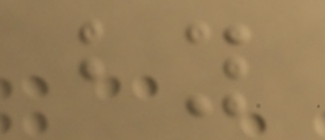by
